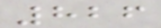826
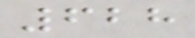628
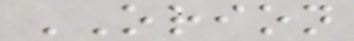ORION
